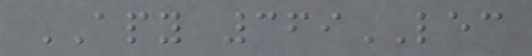APY 369LEC
